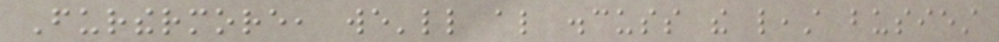Furthermore, we'll also discuss the least busiest
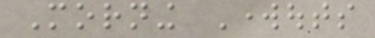Morning Workouts
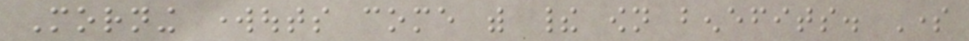Morning workouts come with their own benefits. Some
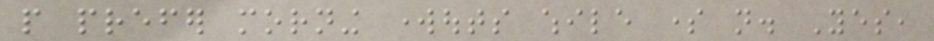people prefer morning workouts while some not. Yes,
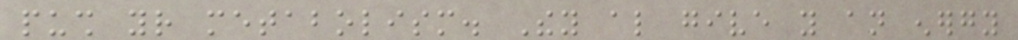push your metabolism. They also give you an energy
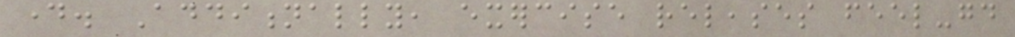day. Additionally, exercise releases feel-good
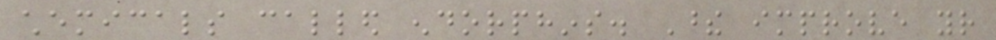chemicals called endorphins. These improve your
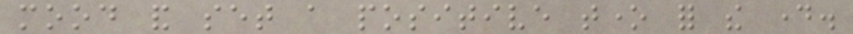mood and set a positive tone for the day.
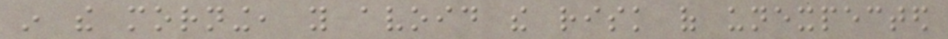in the morning, you avoid the risk of unexpected
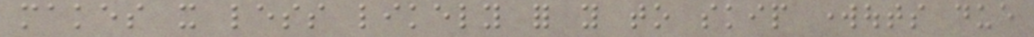makes it less likely for you to skip workouts due
